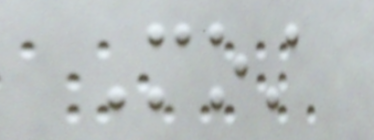Most
